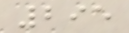295
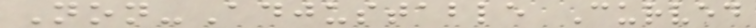Non-Adjustable Curved
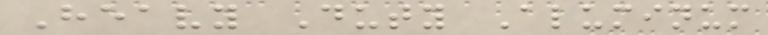Heavy Duty Aluminum
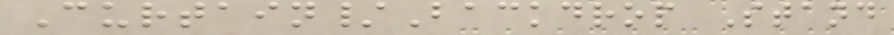Curtain/Backdrop Stand
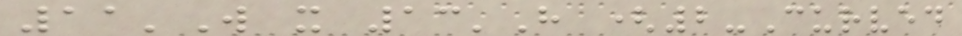11'W x 13'H (2-Curved
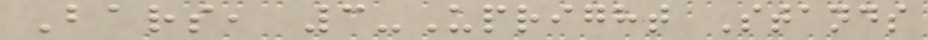Bars, 3-Upright Stands
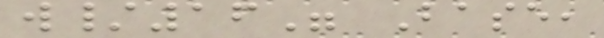w/16" Base,
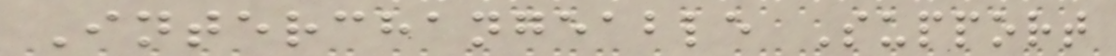Interchangeable Support
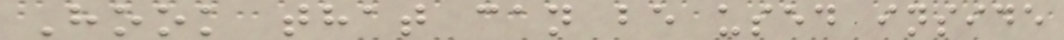Hook that can be used inside
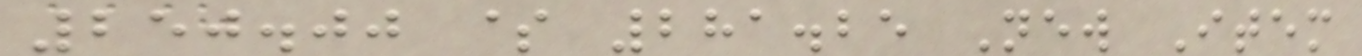250.00 $ 281.25 New Item
